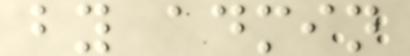by admin
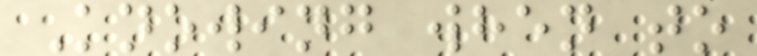Knowing when to
